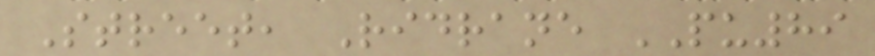Street, Ridrane PU89
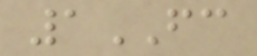1FC
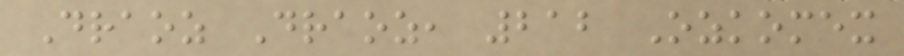Draoz Draoz, 212 Ozkomex
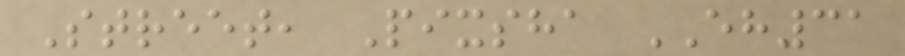Street, Pixsha EH31
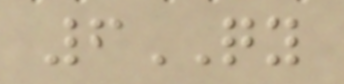6QY
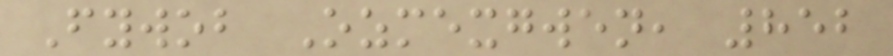Fywob Ozmexgwen, 852
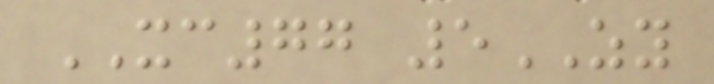XC77 5ZY
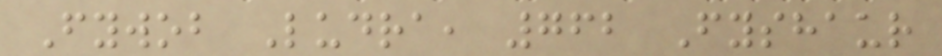Fywob Ludra, 762 Fyshaur
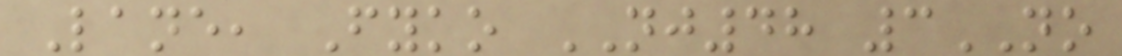Lane, Fyko NJ48 3NO
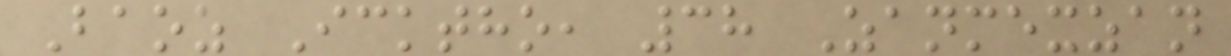Baoz Icktho, 38 Zanmexzan
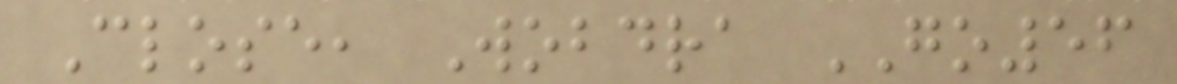Close, Wobdra GO56
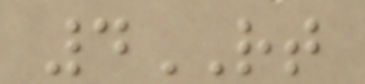4RT
